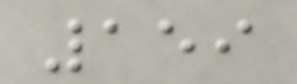159
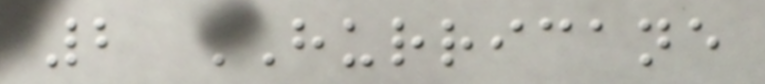2 HURRICANE
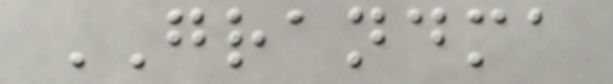GRANDMA
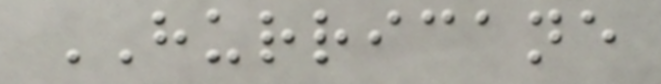HURRICANE
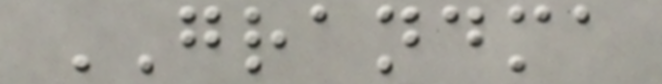GRANDMA
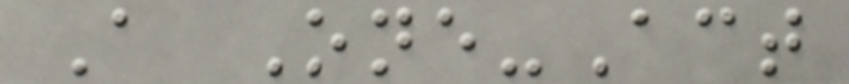A One-Act
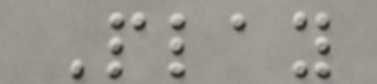Play
